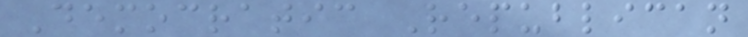Democratic Republican
